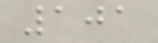101
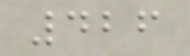426
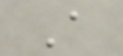A
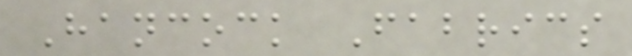Hancock Fabrics
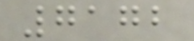7172
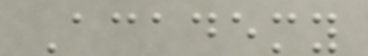Academy
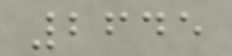2645
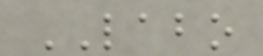LABO
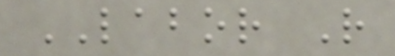LABOR R
